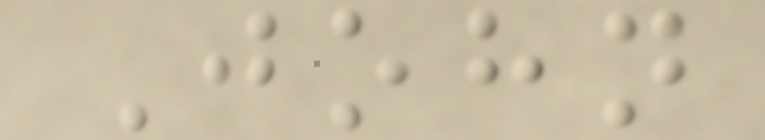John
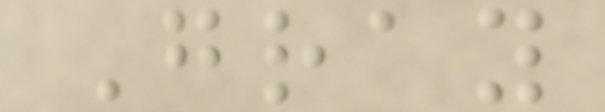Gray
